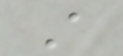A
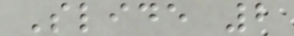Slide 2
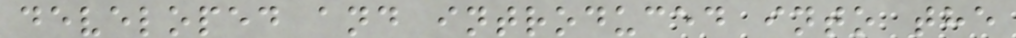developed and introduced into the
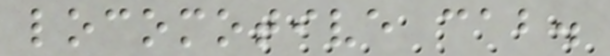locomotive cab.
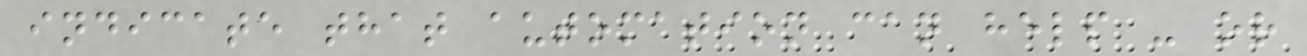indicate that automation can help - or
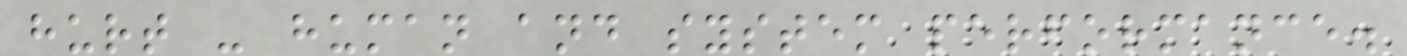hurt - human and system performance.
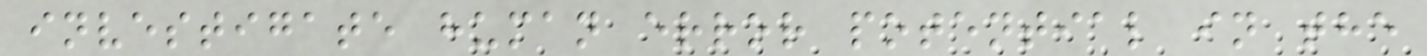investigate human error potential in the
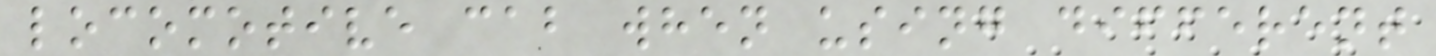locomotive cab when using different
